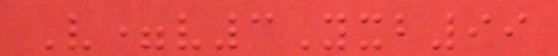V=v3Yxb99
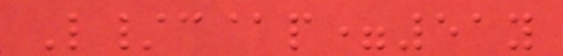L/c@p=51y
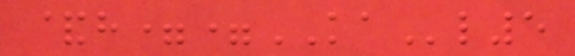&h==KAl5
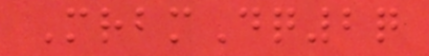MrbmDq2q
